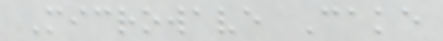Microwave Cake
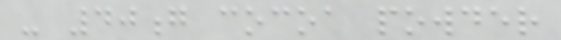- 40g cocoa powder
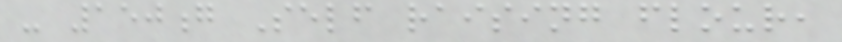- 150g Self raising flour,
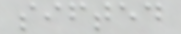sifted
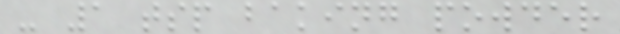- 1 tsp baking powder
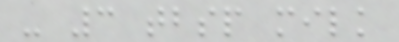- 3 tbsp milk
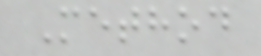Method
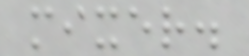mixer.
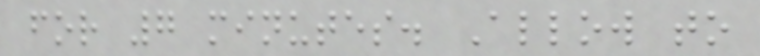for 7 minutes. Allow to
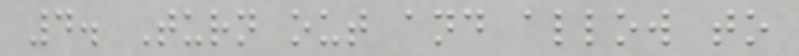4. Turn out and allow to
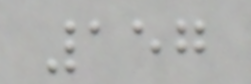157
